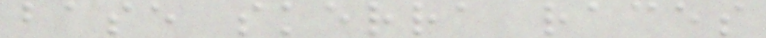base skerra races
